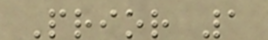Prior 1
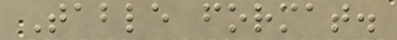Table format.
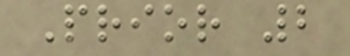Prior 2
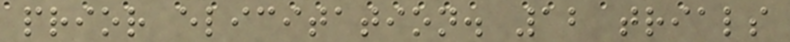prior elicitation. 12 trials
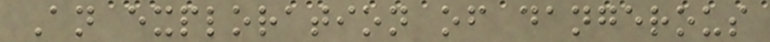An exploration of dangerous
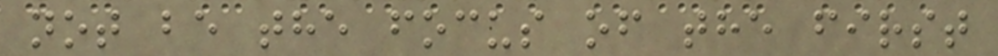not be the focus of the first
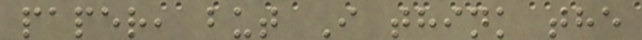paper, but I think the
